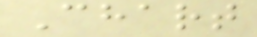Chart
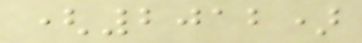(2012)
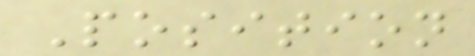Position
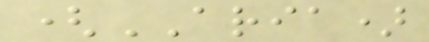(ARIA)
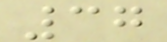37
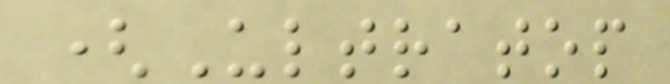(Ultratop
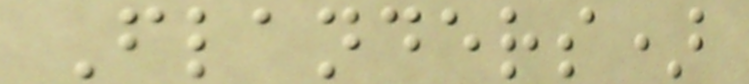Flanders)
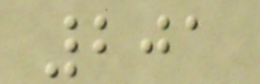201
